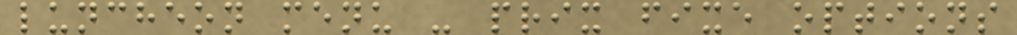luncheon menu - prix fixe options
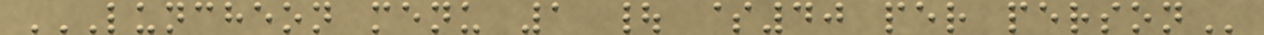LUNCHEON MENU 1 | $40 PER PERSON
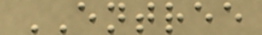ENTREE
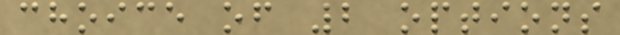choice of 2 options
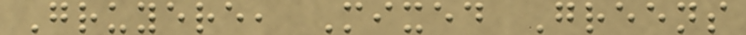Gruyere, Mixed Greens
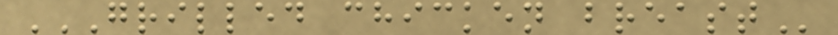GRILLED CHICKEN BREAST
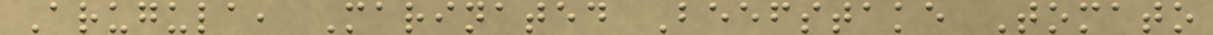Arugula, Marinated Beefstake Tomato
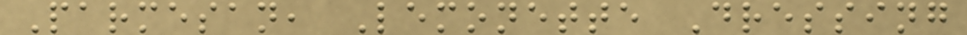Parmesan, Lemonette Dressing
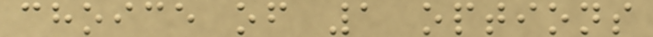choice of 1 options
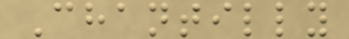Chantilly
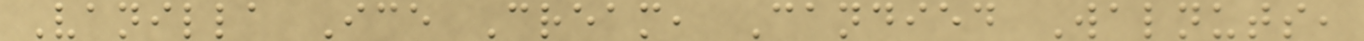Vanilla Ice Cream, Candied Walnuts,
